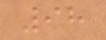98
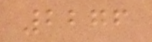2276
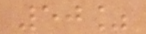50%
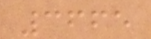3665
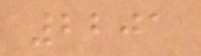2201
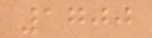1700
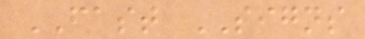FAST SIGNS
